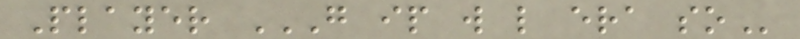Player G IP W L ERA SO
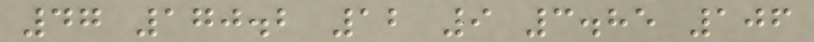47 170.2 12 9 3.85 106
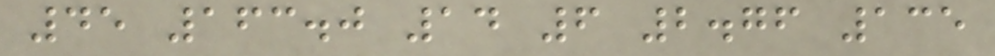45 163.0 14 6 2.76 135
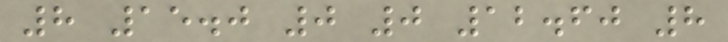8 15.0 0 0 12.60 8
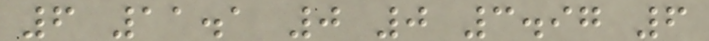6 11.1 0 0 3.97 6
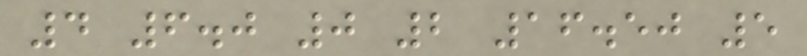4 6.0 0 2 16.50 5
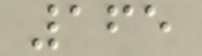165
